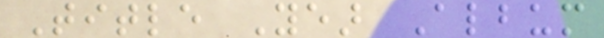Title Year Album
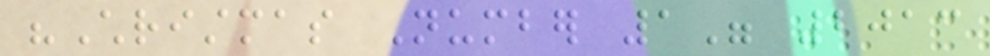"Christmas Number 1" 2013
